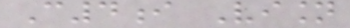C4i Vision
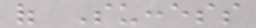of Success
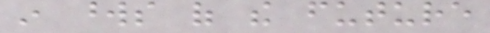in words of the future
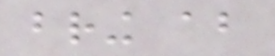bring about
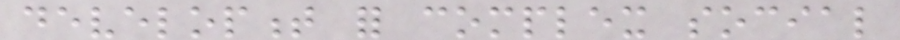development for complex social
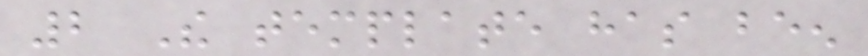2 The template has been
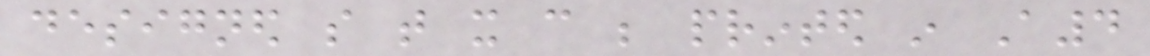designed so that it can be printed in A4
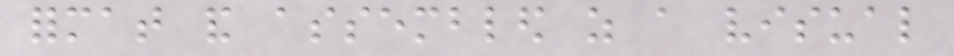format and assembled as a visual
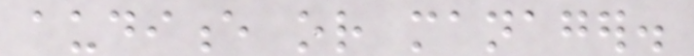audience or manager.
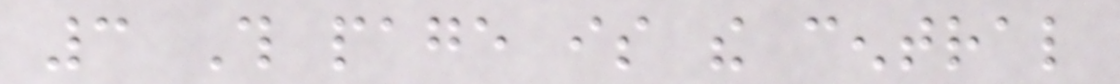3 This page is the central
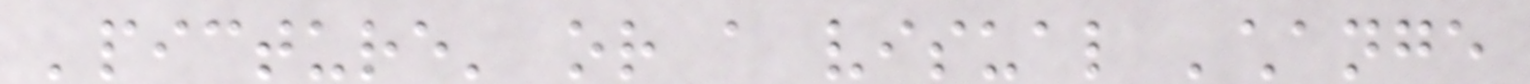'picture' or a visual 'change
